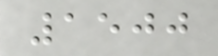1500
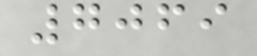7069
